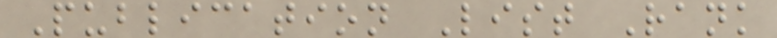Publication List Rank
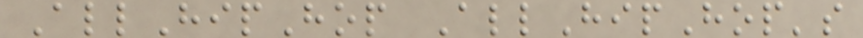AllHipHop AllHipHop's
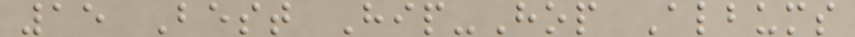15 Best Hip-Hop Albums
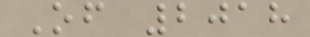Of 2018
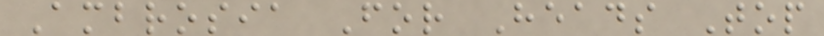Ambrosia For Heads Top
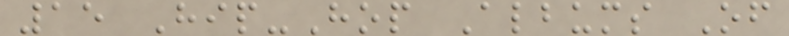15 Hip-Hop Albums Of
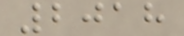2018
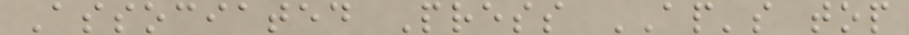Associated Press AP's top
